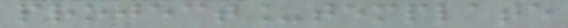project_template
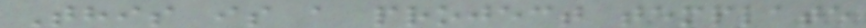This is a project template
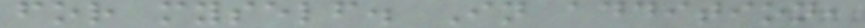for myself. In addition,
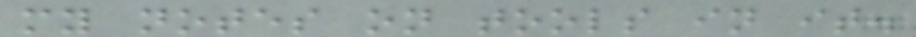my notes on tools in it.
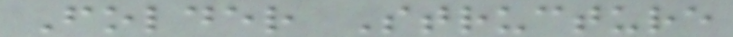Folder Structure
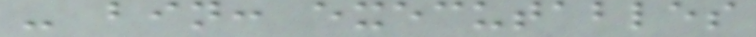- bin: executables
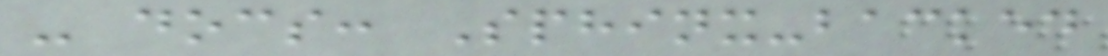- docs: Sphinx-backed
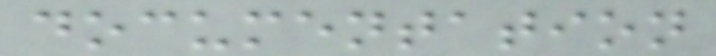documentation
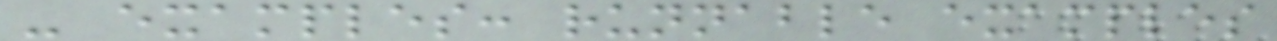- examples: runnable examples
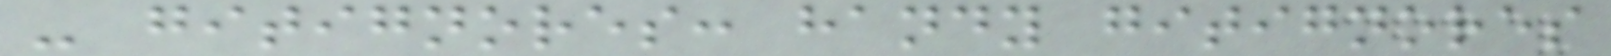- gitignores: handy gitignores
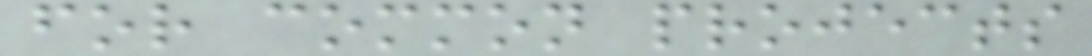for common projects
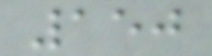150
